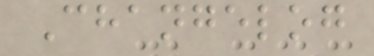Changelog
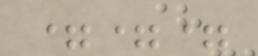===
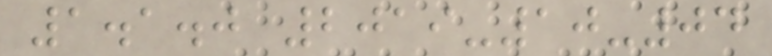1.1.0 2019-10-04
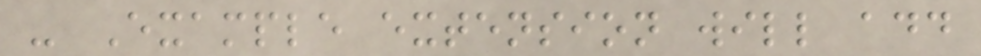- Example extension will add
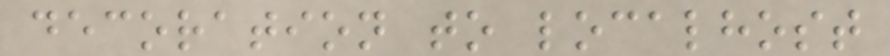decoration to localhost
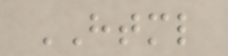HTML
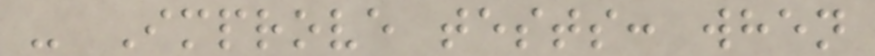- Improve tests: when
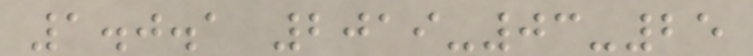1.0.1 2019-03-25
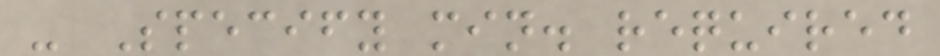- Specify min. required
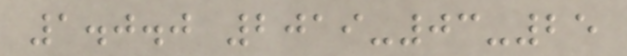1.0.0 2019-03-25
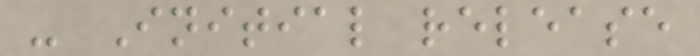- Initial release
